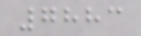7883
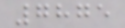7875
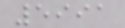5991
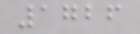1726
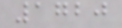1720
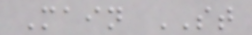Main ST
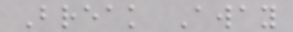Break Away
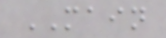MAIN
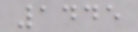1445
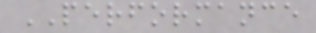PERFORMANCE
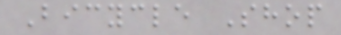Bicycle Shop
